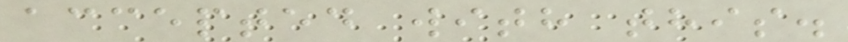accepted with this.
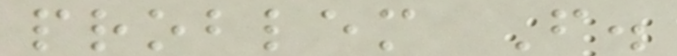problem F.
